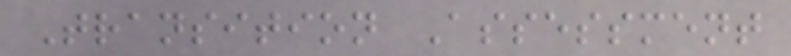Transition Assessment
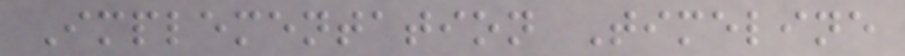Implementation Timeline
